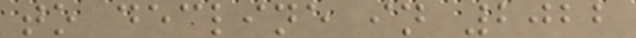to decline in 2022
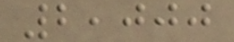2,000
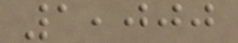1,000
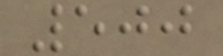500
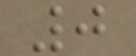0
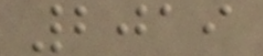2019
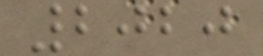2020
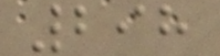298
